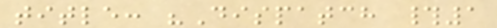title: "Dispatch #1
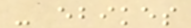- ebikes
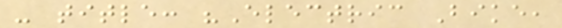- title: "Electric Bike,
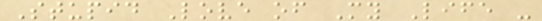Stupid Love of My Life -
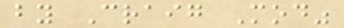by Craig Mod"
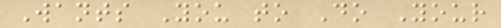Wants You to Do Your
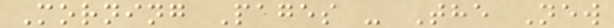Morning Pages - The New
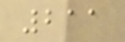211
